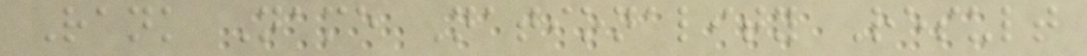Rank Name Nationality Result
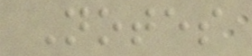Notes
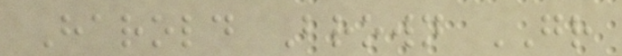Harold Brown GR
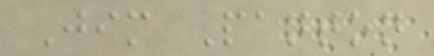Jim Panton
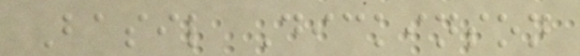Basil Dickinson
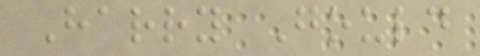Harry Gould
